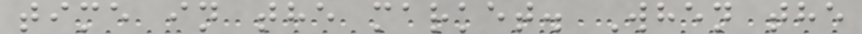time in the market. When the
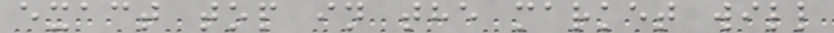exact top in the market will
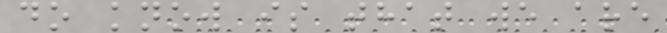do know is that we are
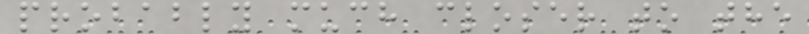probably much closer to the
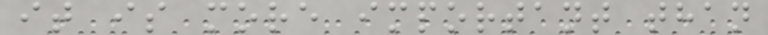it is more important than
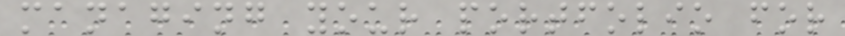managing your portfolio for
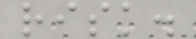risk.
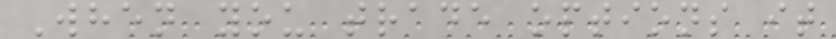When you trade options it
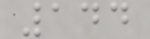144
